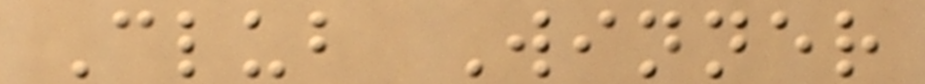Club Winner
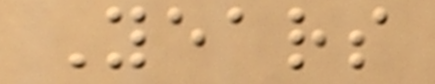Years
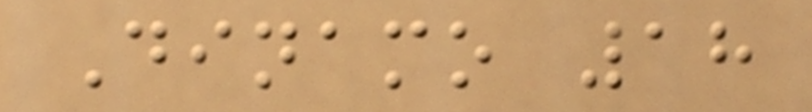Dinamo 18
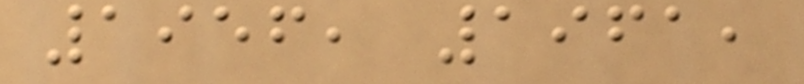1956, 1961,
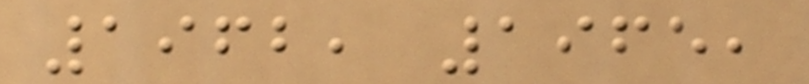1962, 1965,
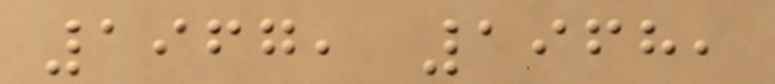1967, 1968,
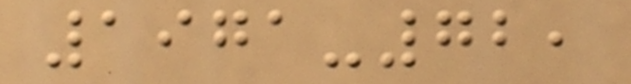1971-72,
